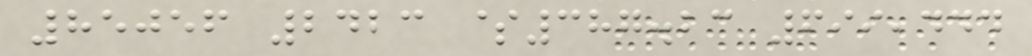85056 2423 $387.23 699,444
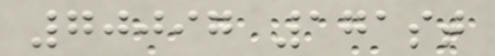70097 171st
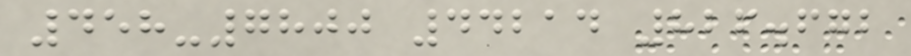458-7800 44214 826.672
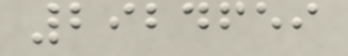2924659
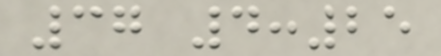37 4:25
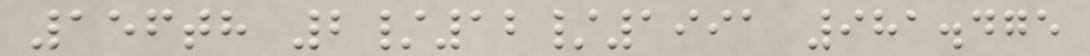156th 2/12/1991 981.475
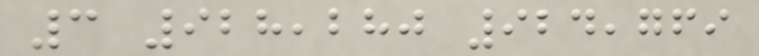3 928,280 924,769
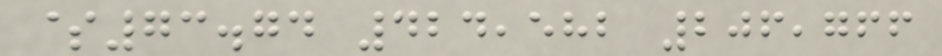$73.74 424,582 206,766
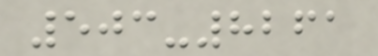503-8261
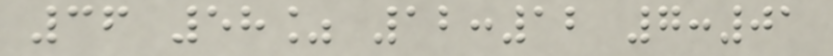36 58% 12:12 7:01
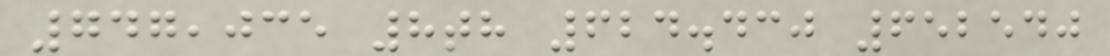747,035 8th 624.430 652540
